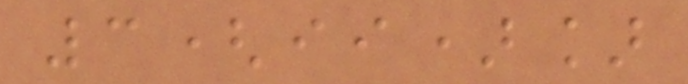3(ii)]
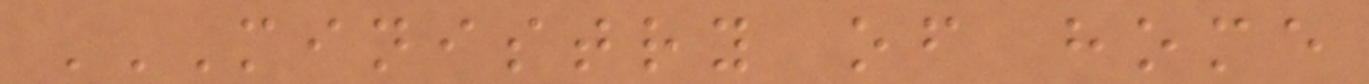MINISTRY OF HOME
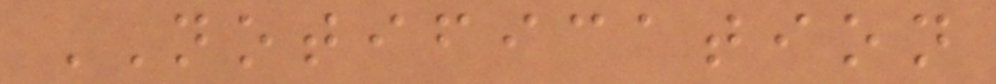NOTIFICATION
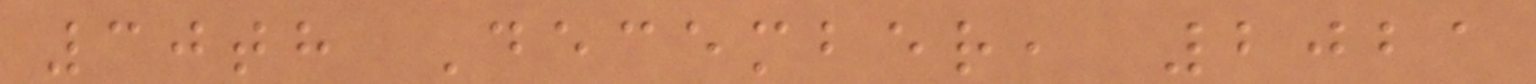30th December, 2021
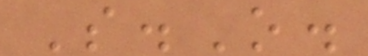S.O.
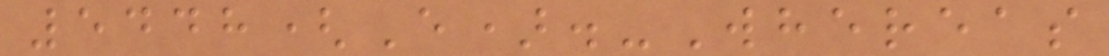5448(E).-Whereas
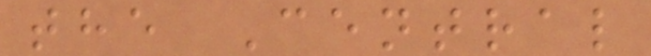the Central
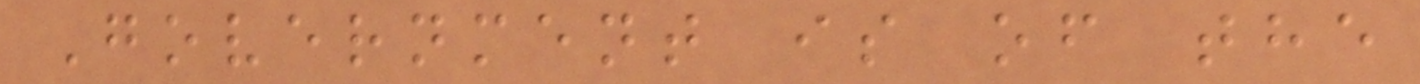Government is of the
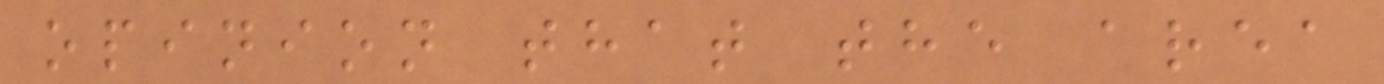opinion that the area
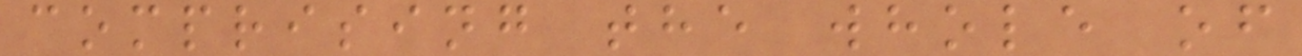comprising the whole of
